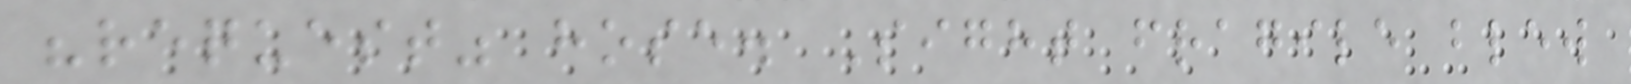"request" hose. Sight fragile blew
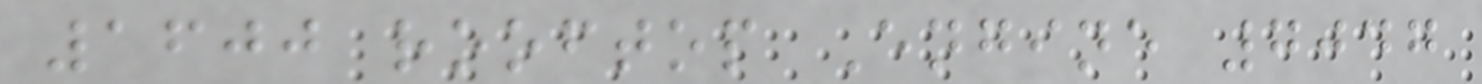1600 rooftop Engine 7047
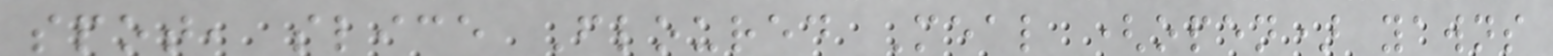spot, slice Floured Meal (open) yawns
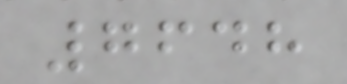7648
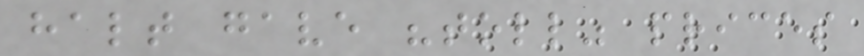halt gave "toll" prices
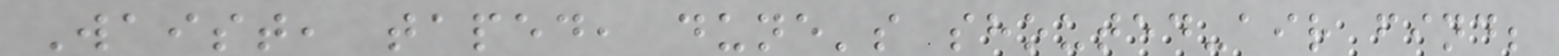Waist, taped, dune's shouted-air find;
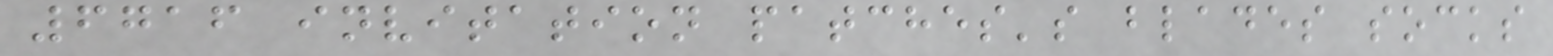6716 invitation patches's blades socks
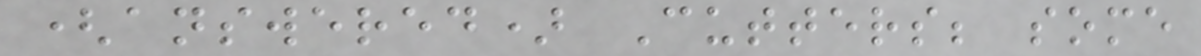(answered) Cutters; some
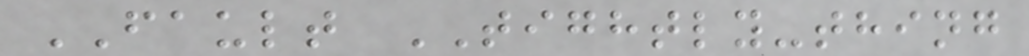FAULT TIGHTLY-thing
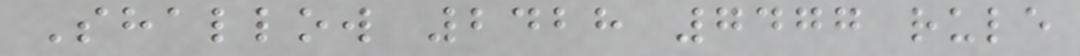Shallow 2428 7477 rule
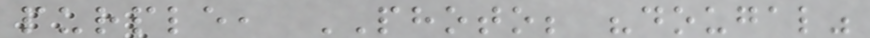purple, PHOTO; "dougal"
